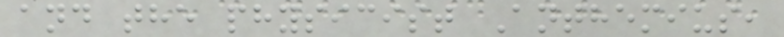and the physicist Anthemius,
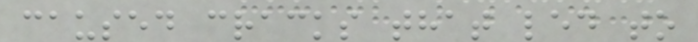caused cracks that led to
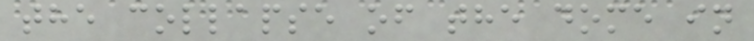the collapse of the dome in
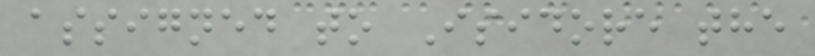assigned to Isidore the
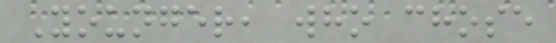Younger, who chose
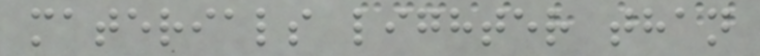materials lighter than
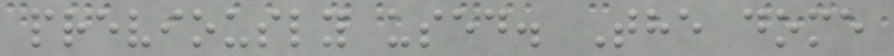previously used. The dome
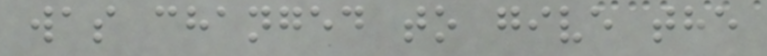was changed to give the
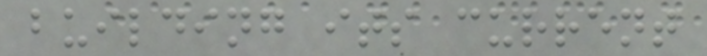building its current
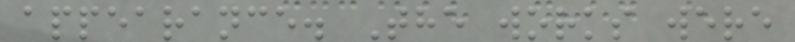appearance. The works were
